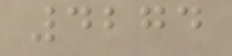4274
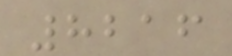8216
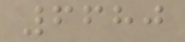6680
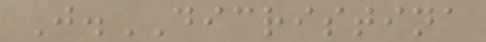J.DICRISTINA
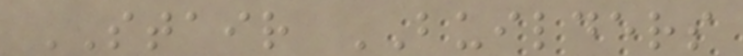STAIR BUILDERS
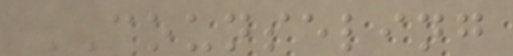COUNSELING
